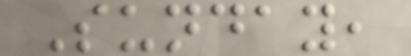Sunday,
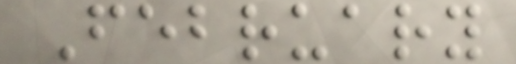February
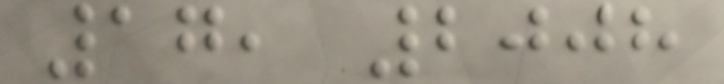17, 2008
